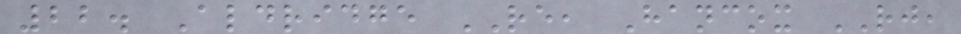22. Aldridge RE, Hancox RJ,
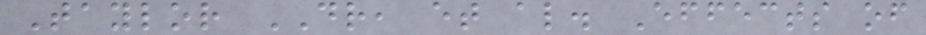Taylor DR, et al. Effects of
